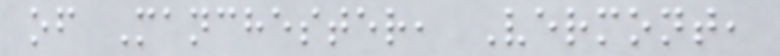of Manchester, Vermont,
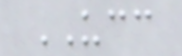UCC
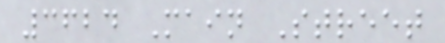3624 Main Street
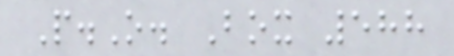P.O. Box 588
